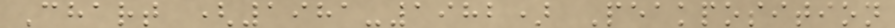Chart (1981-1982) Peakposition
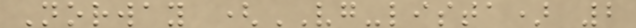Norway (VG-lista) 2
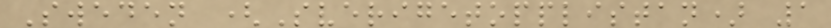Sweden (Sverigetopplistan) 1
